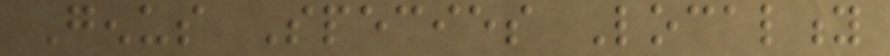Genus Species Locality
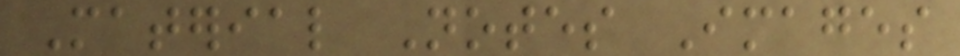Material Notes Images
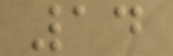14
